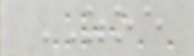ZOE
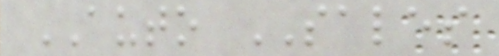AUTO SALES
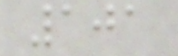101
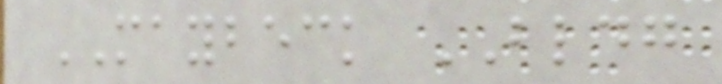MAYBECK BLDG
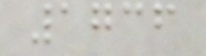1736
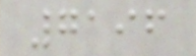7196
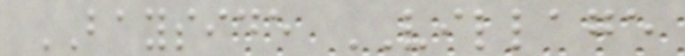BAYSIDE VILLAGE
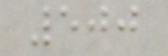500
